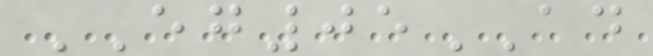EG05AD
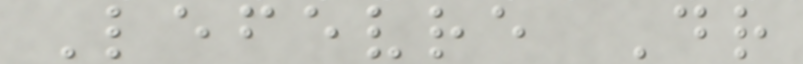Lefevre Dr
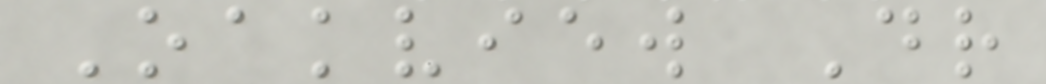Oakview Dr
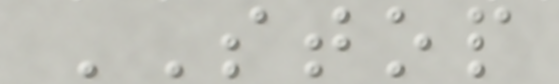STOP
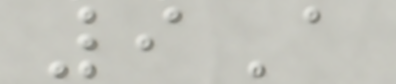9A
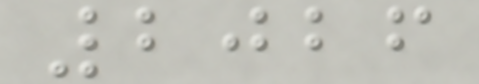2026
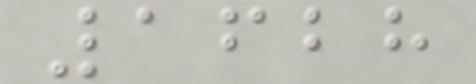1628
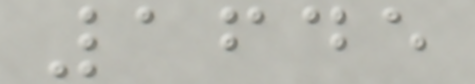1645
